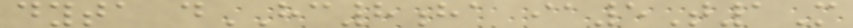dyta dHC8ha ia5T1M
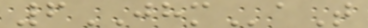6JHMaT
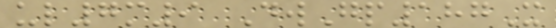ul7m9 DwGp187X
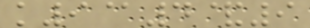k9@4&9
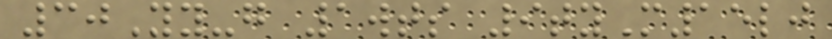30Yy-g 1wts 9tyM15lj
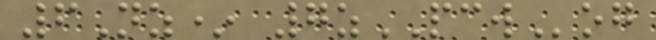6Nz* 7zPCWog
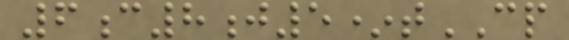6c8j5*tCP
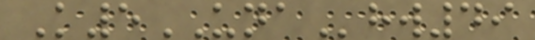K5UNAhw49
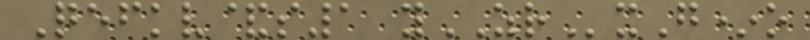Qefkv&s1 yZRxG*o
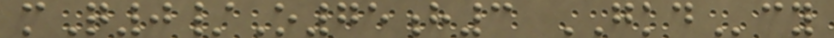mQ0/O75h3 GKDcy
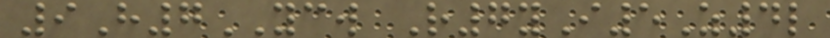9H7YCW R7yI5Z4l
